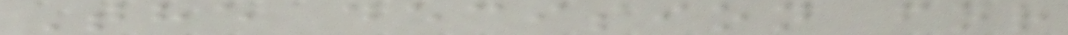The decision for
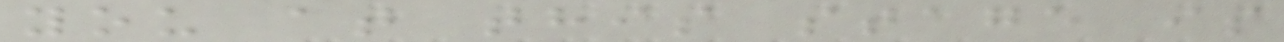you at this stage is
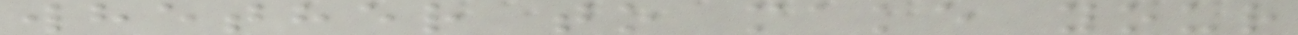whether to make your
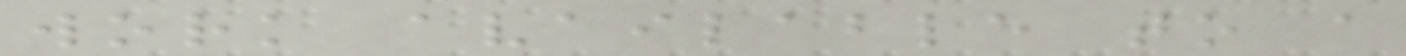work available to a
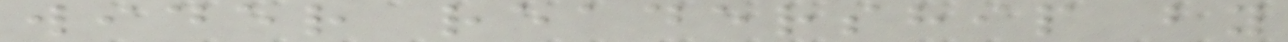wider readership by
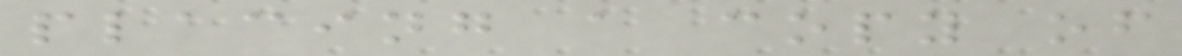placing a copy of
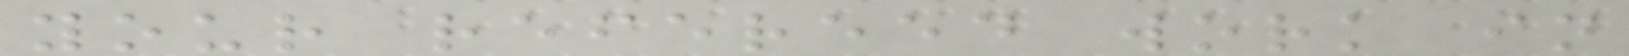your refereed work in
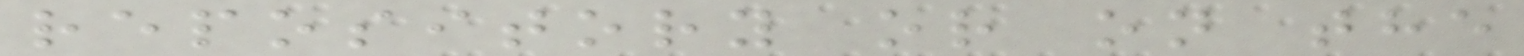repository or on the
